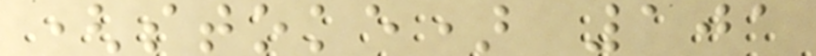(stoke) 101
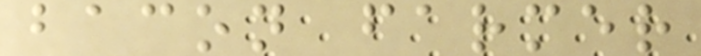bacon farmer
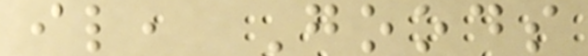il, Goods
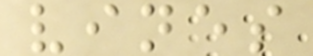vines
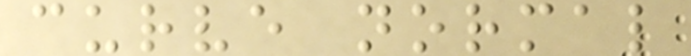curve normal
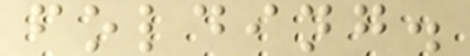folding.
